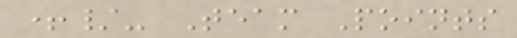+/- Team Points
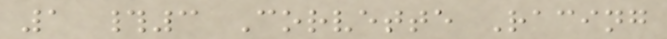1 #3 Corvette Racing
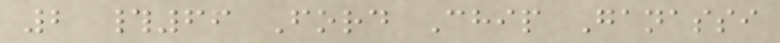2 #66 Ford Chip Ganassi
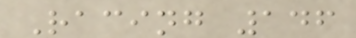Racing 146
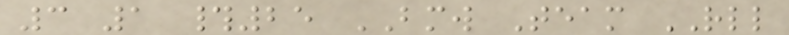3 1 #25 BMW Team RLL
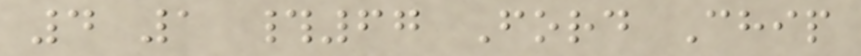4 1 #67 Ford Chip
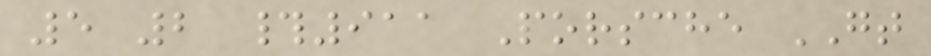5 2 #911 Porsche GT
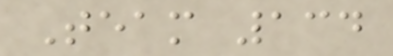Team 134
